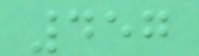457
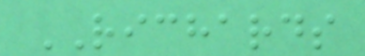RICHARDS
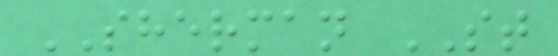SHERMAN ST
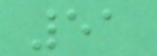51
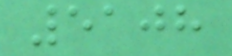5108
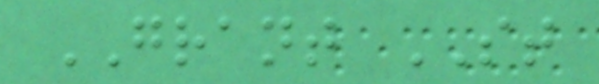GRANT ST
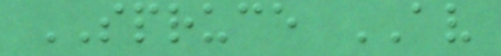SPRUCE AV
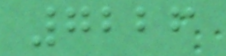7226
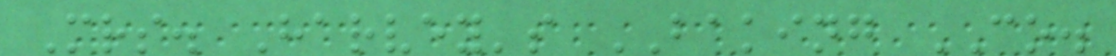Mrs. Harvey's BAKING CO.
